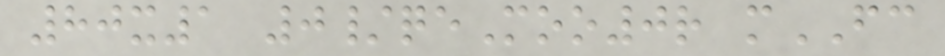80x1 0/qeMoo0r mFC
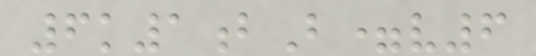6k1bB=v6
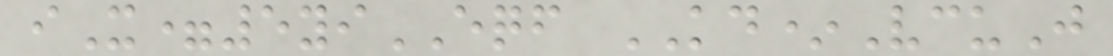iX=5yiEQF KD*VcuJ
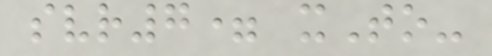svr7= xTo-
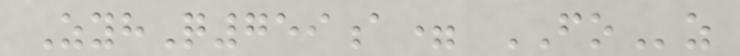ZyhQ759a= FOz
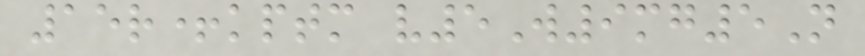15r+kptm v5W9mg5N
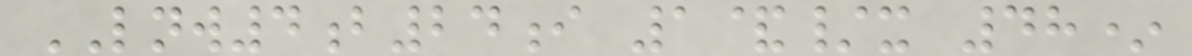LNW4b24i 1&/x 48*
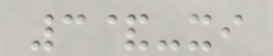3&-xi
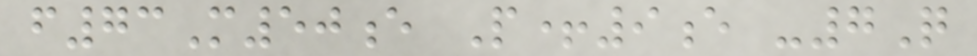f73M50e P+9e -7Q
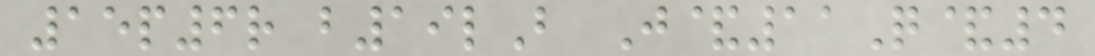15p6r b19lB J&11Q&4
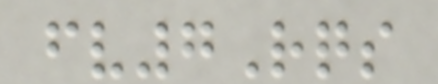fv7Rqs
